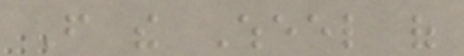From the Wheel of
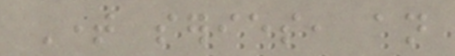Time series, an
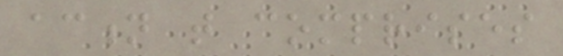action that comprises
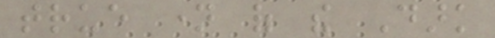true name of the Dark
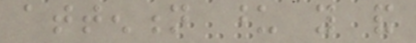attention upon you and
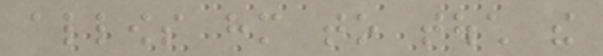allows him to touch the
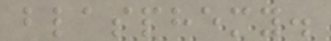blasphemy.
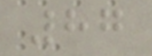87
